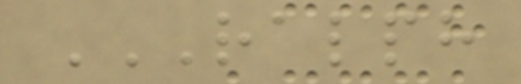RALPH
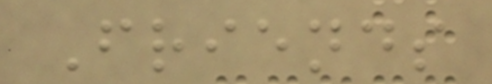Friends
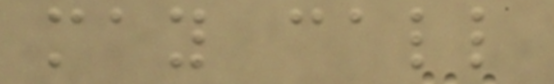may call
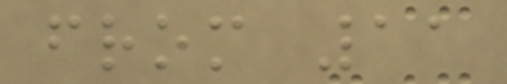from 11
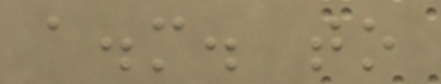a.m. to
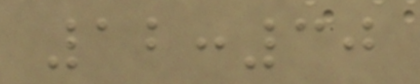12:30
